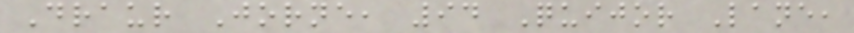Draur Jorne, 94 Quijor Lane,
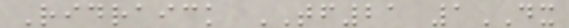Ridraick TF21 1DX
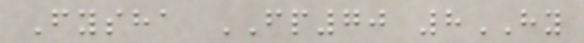Fysha FP70 8HY
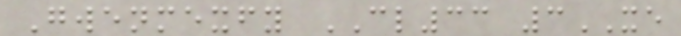Gwenmexfy CL33 3XE
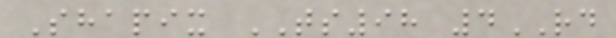Shapix TS98 4RD
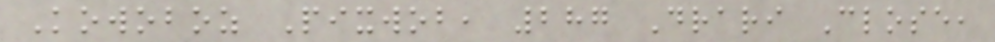Kowoboz Pixwob, 287 Drari Close,
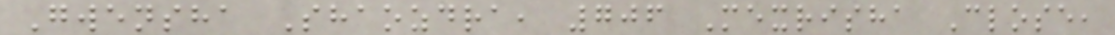Gwensha Shaozdra, 706 Mexrisha Close,
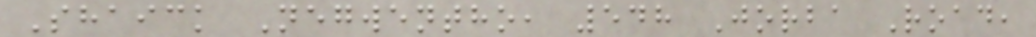Shaick Negwentho, 548 Jorba Road,
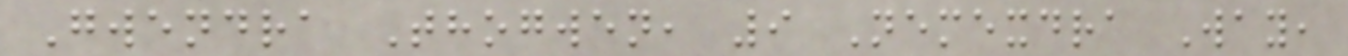Gwendra Thogwen, 9 Nemexdra Way,
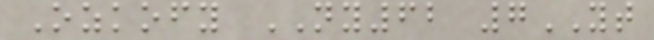Ozkofy NY62 7YT
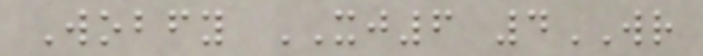Wobfy XJ6 4WR
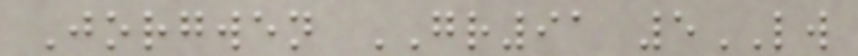Jorgwen GR91 5LW
